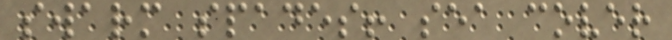swarm spades! sea cover
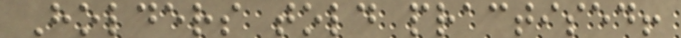Holders told practised!
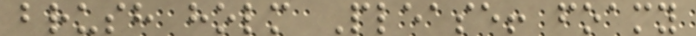brush holm Please! foamy
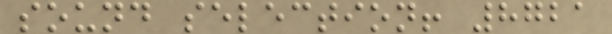sound selection! 8721
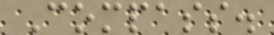Compass.
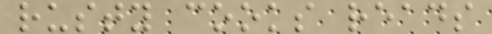rusty cooks reads
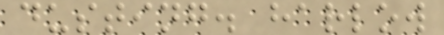dusting. harlow
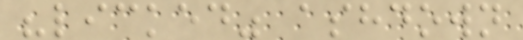"licked" ashdown
